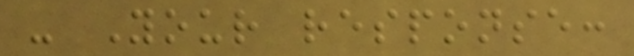- Your response:
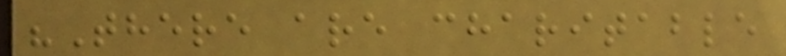"There are charitable
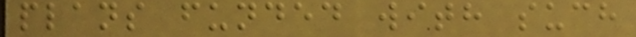plans funded with such
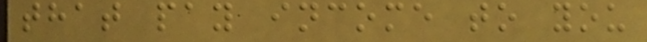that pay income to you
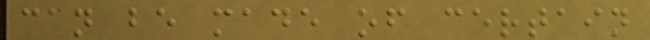can be made of certain
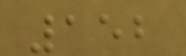152
